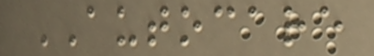AUTOCARE
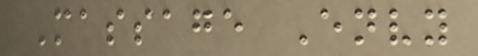Massage Envy
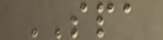SPA
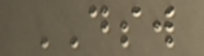DSW
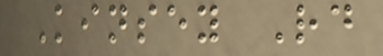Kinsey Rd
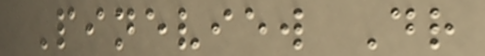Pineview Dr
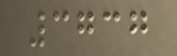3737
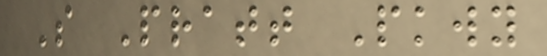S Pratt Pkwy
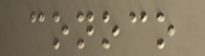conoco
